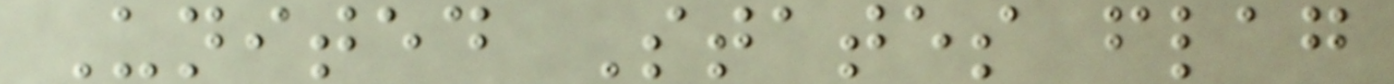United States flag
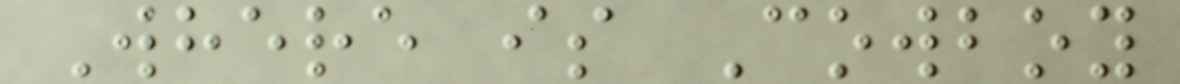Where is Cowboy
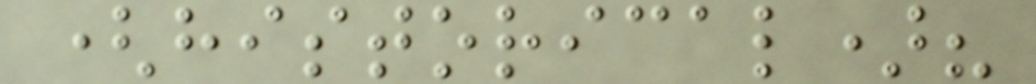(historical)?
